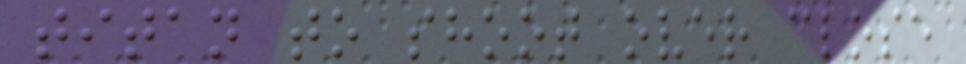titan to shoot over close
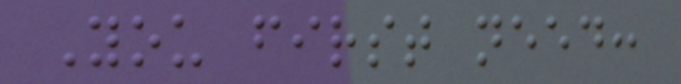You first need:
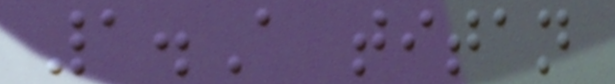1.A titan
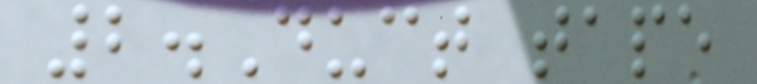2.Duct tape
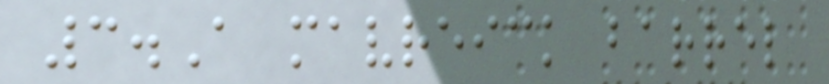3.A mavreick barrel
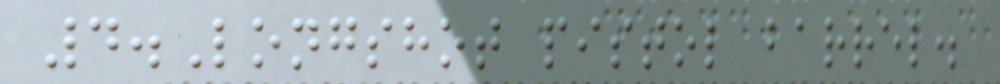4.Longshot pistol barrel.
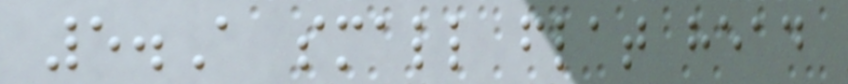5.A small flat head
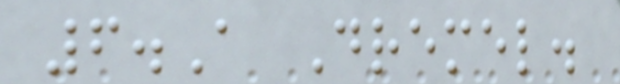6.A Dremel.
